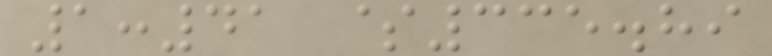1:41 $335.89
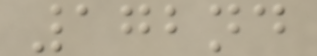172nd
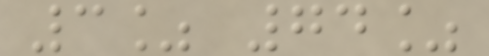3% 74%
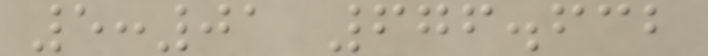5:01 676.632
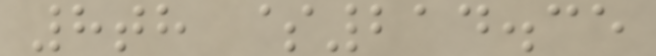8th $214.35
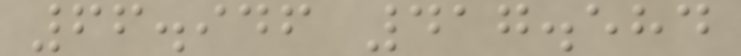66.946 417.584
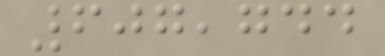607,744
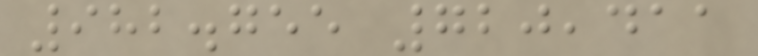982.755 720,411
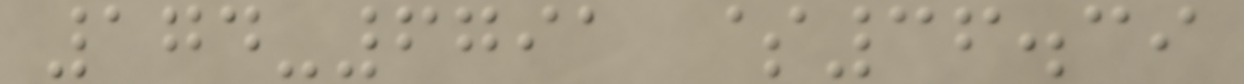174-6791 $36.39
